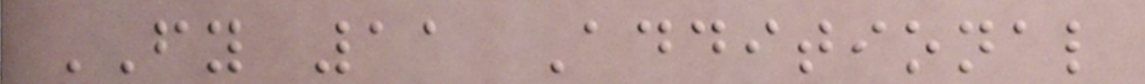FY 11 Additional
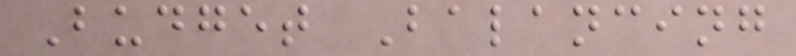Budget Balancing
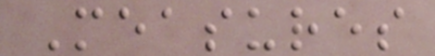Measures
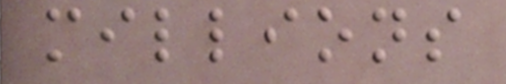millions
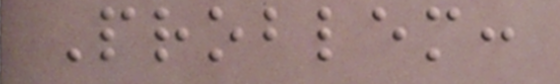Problem:
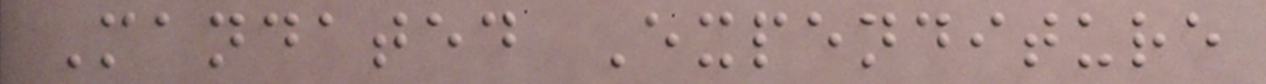Mandated Expenditure
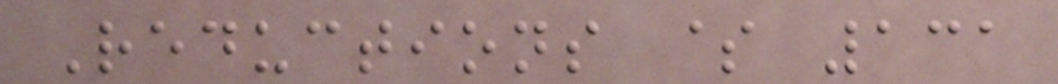Reductions $ 131
